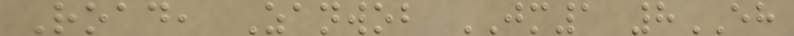Road, Zanwob JM1 8EH
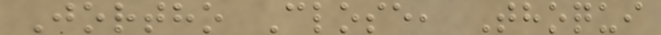Jortho Close, Thoqui
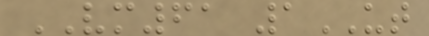VM61 1UT
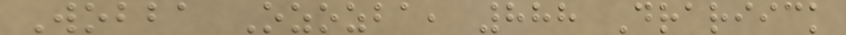Wobba Ozozba, 888 Drariick
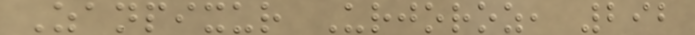Zanpixur Urjoroz, 292
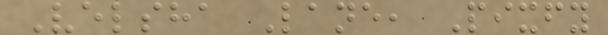Velsha Lane, Pixfy
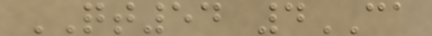QT54 4CA
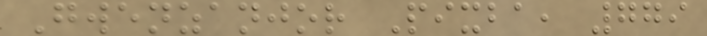Gwenzanjor Pixba, 779
